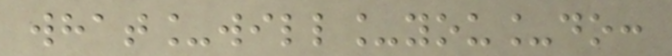what_will_you_do:
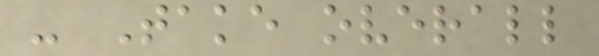- Take overall
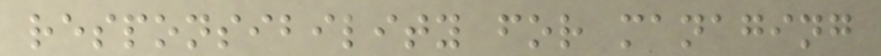responsibility for managing
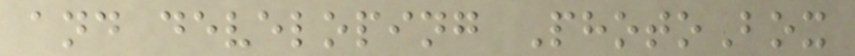and developing PhotoBox
